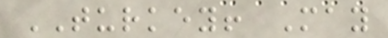TURKEY! May
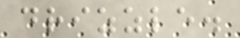drizzle.
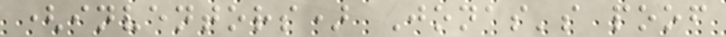(inventors) Jonas's poof
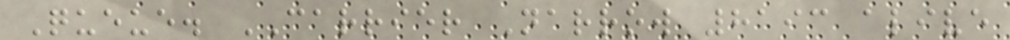Queue. CARRIER Narrow 8193 alive
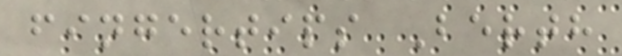fingertips Berth
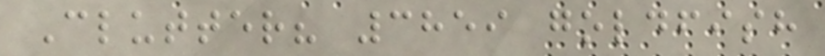Clutter? 3859 goldfish
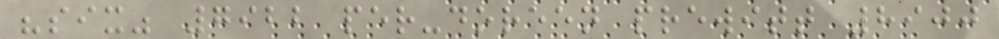"six" 7922 per-doreen prewitt 8900
